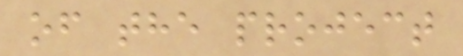of the project
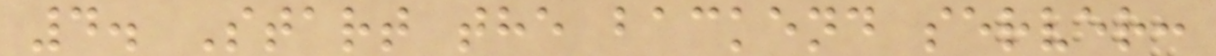4. Start the backend server:
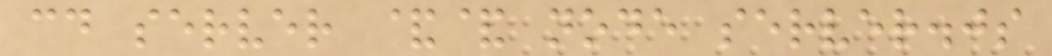cd server && node server.js
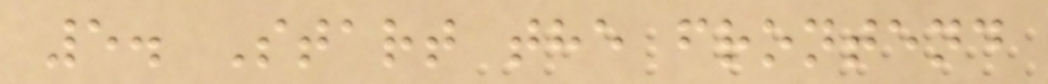5. Start the frontend
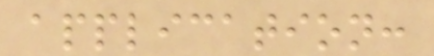application:
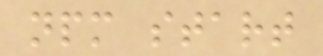npm start
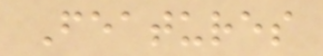Features
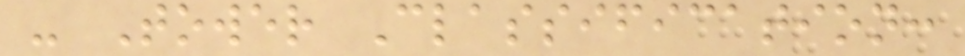- Tower Classification:
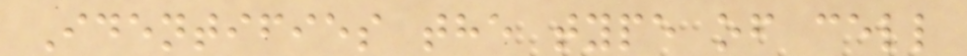Identifies the type of cell
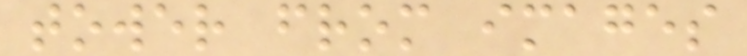tower from images
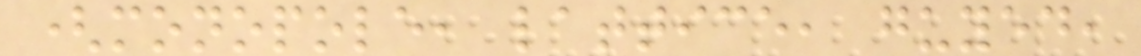(monopole, lattice, guyed,
